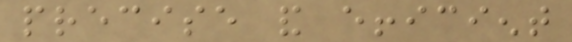precise and efficient
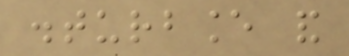disturbance and
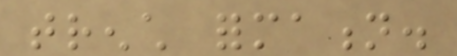trench formation.
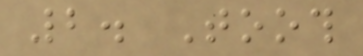2. Tooth
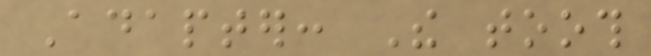Adapter: The tooth
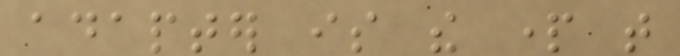adapter is the part that
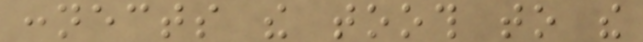connects the tooth to the
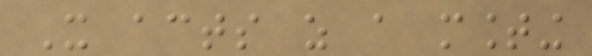It acts as a mounting
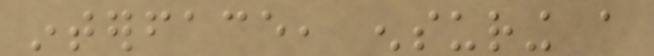interface, ensuring a
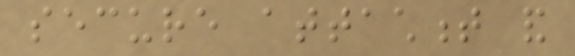secure attachment and
